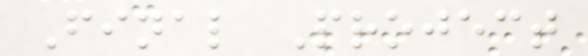Final Project
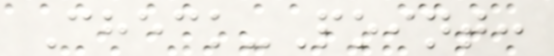Check-Point:
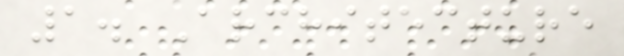1. Architecture
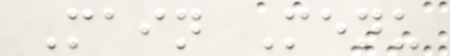Main Menu
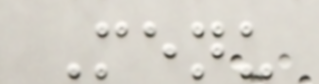Menu
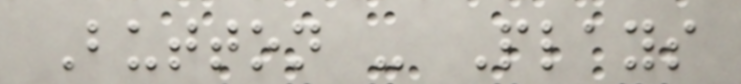Button - Plays
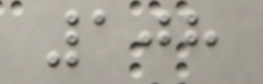108
